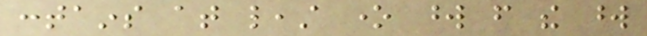contains at least one word from the word
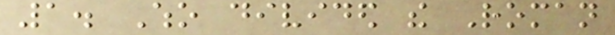1. Who divided the Roman
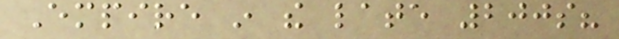Empire in the late 200s?
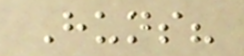Huns?
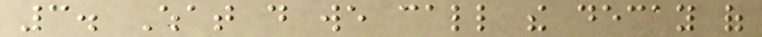3. What do we call the decay of
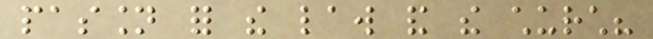passion for the law and the church?
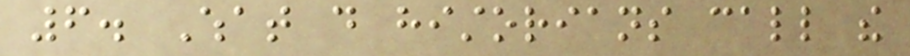6. What do historians call the
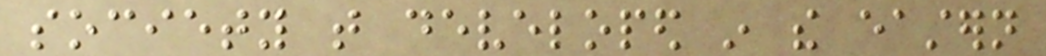society that developed in the eastern
